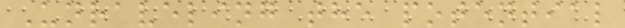Unraveling the potential
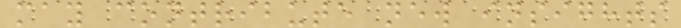may contribute new insights
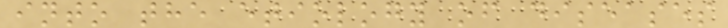into the etiology of diseases
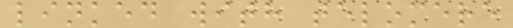linked with telomere
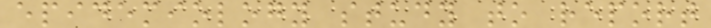epidemiology study to report
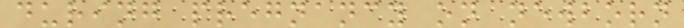during pregnancy on newborn
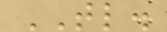TL.
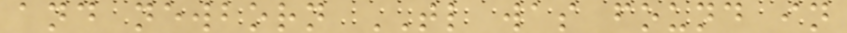and newborn TL was found in
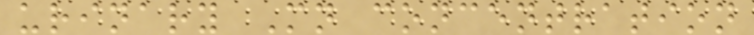urinary Mn concentration
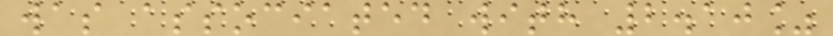was associated with 2.10%
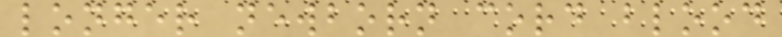longer newborn cord blood
